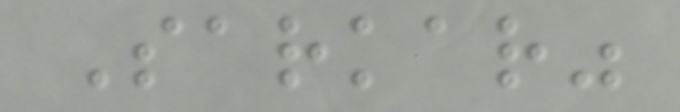Sarkar"
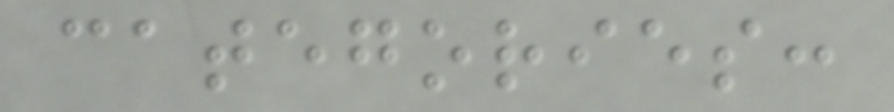categories:
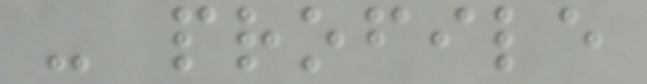- profile
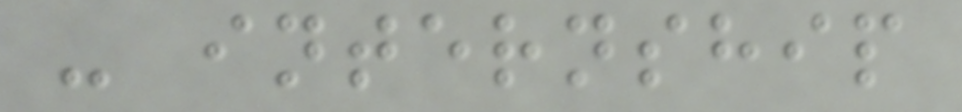- internship
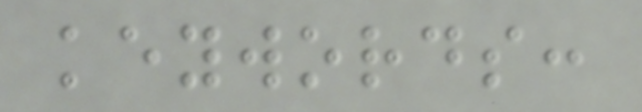keywords:
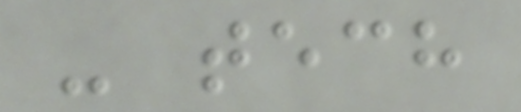- tech
